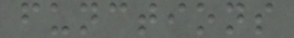functions
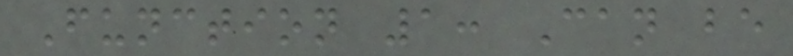Function 1: Can be
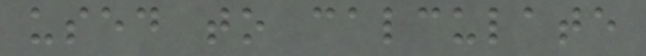used to calculate
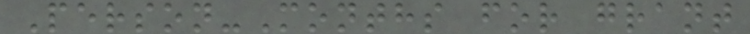Person-Months for grant
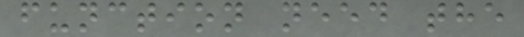function need the
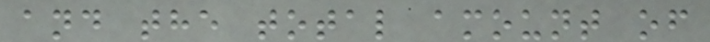and the total amount of
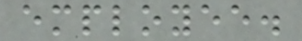employee.
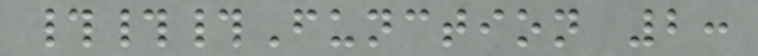###Function 2:
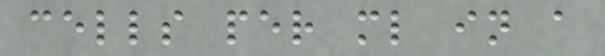cells per ml in a
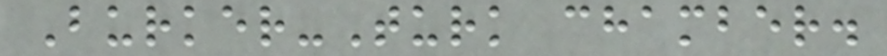Burker-Turk chamber.
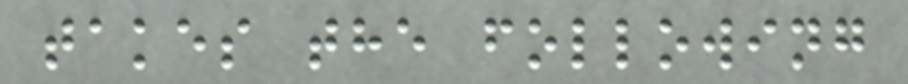takes the following
